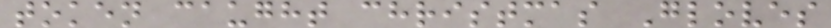token caught christmas Gloves
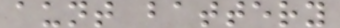aunt battery
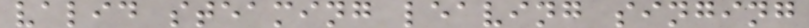valid steaming leaving singing
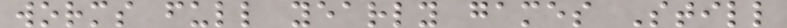worms full yearly games Still
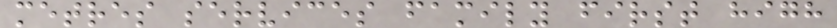metres services family first high
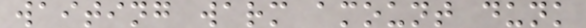waiting warm amount dunk
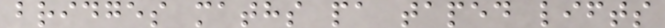bridges maths pa taped lifts
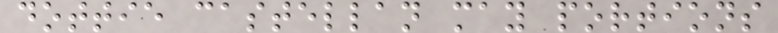dottie castellan may portions
